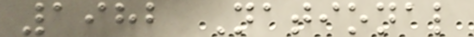1982 National
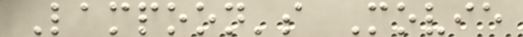Lampoon's Movie
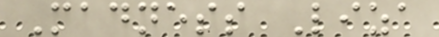Madness Liza
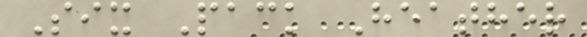Six Pack Heather
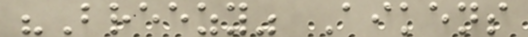"Breezy" Aikens
